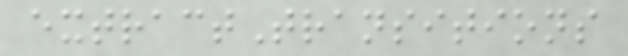extractTransitions
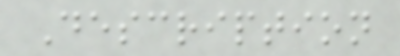Description
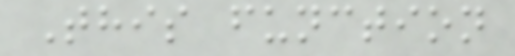This function
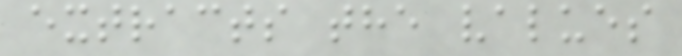extracts the values
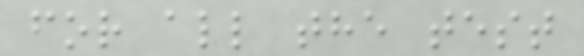for all the test
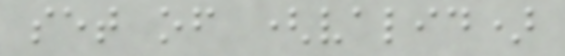set of (valid)
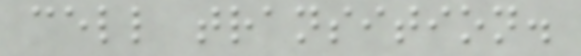cell transition.
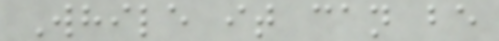While it can be
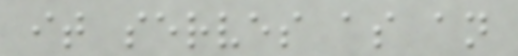it serves as an
